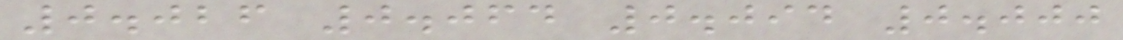0.026 0.064 0.094 0.000
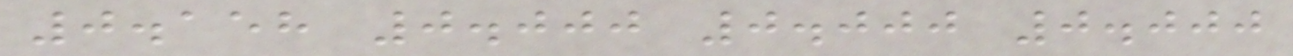0.158 0.000 0.000 0.000
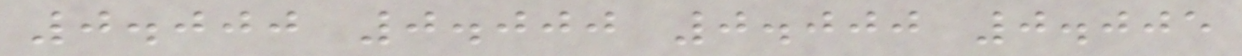0.000 0.000 0.000 0.005
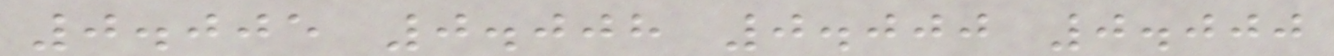0.005 0.008 0.000 0.000
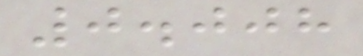0.008
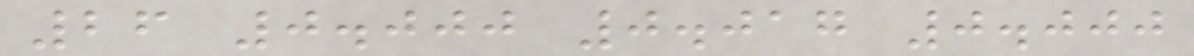26 0.000 0.017 0.000
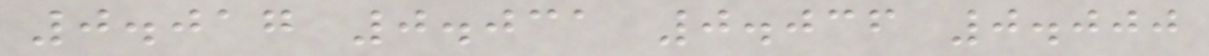0.017 0.031 0.036 0.000
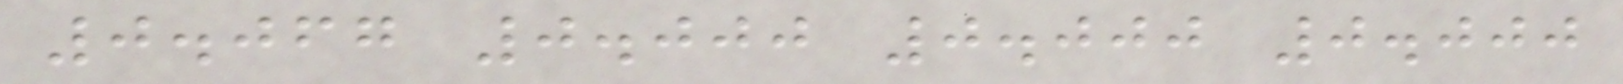0.067 0.000 0.000 0.000
